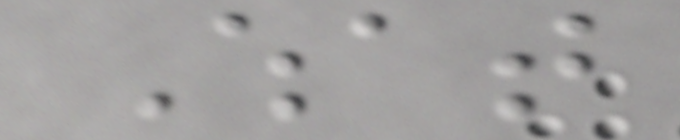What
